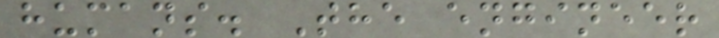humans. The engineer
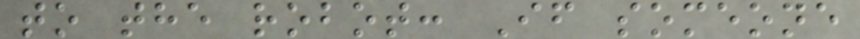to the robot: If someone
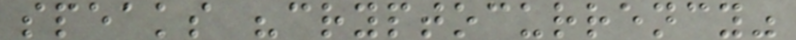speaks "cryptocurrency"
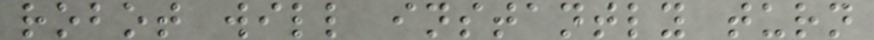robot will instantly turn
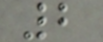2
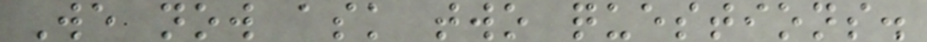We now ask two questions.
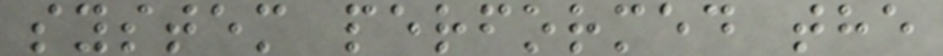system performed the
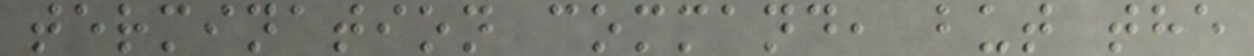termination command, but the
